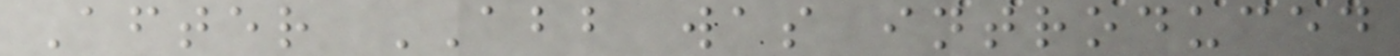After ABB was introduced
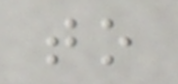to
